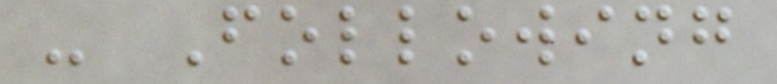- Following
